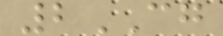2CG
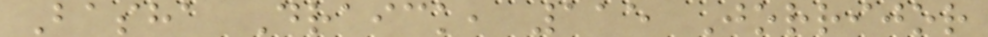Basha Draick, 115 Jorrijor
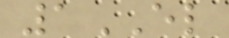1EL
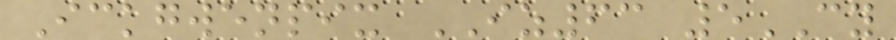Ickgwenpix IZ63 5CY
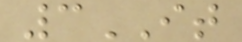3IT
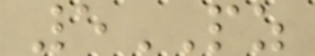5PZ
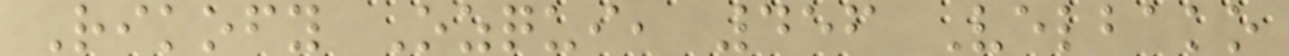Rikofy Ozqui, 456 Velbako
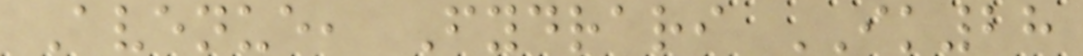Avenue, Fydrari IK28
